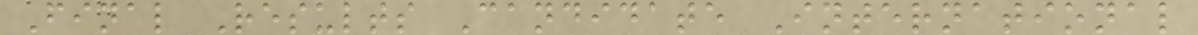Final Results Candidate International
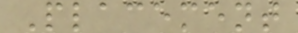Placement
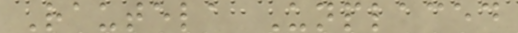Rautela Unplaced
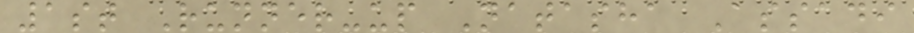1st Runner-up Natasha Assadi
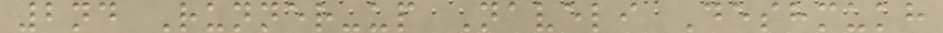2nd Runner-up Naveli Deshmukh
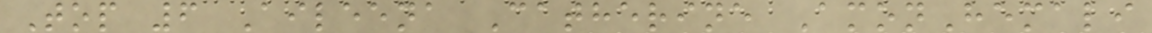Top 6 Aileena Catherine AmonHemali
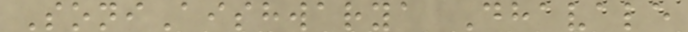SoniAishwarya Dhavale
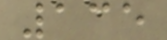135
